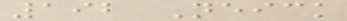192 Neick
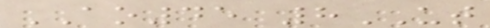AO45 8UT
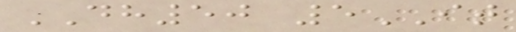DH50 5IT
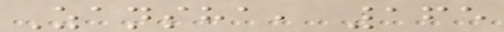Zansha, 165
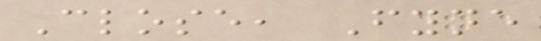Close, Fyne
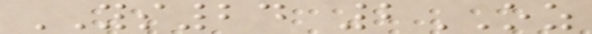YS24 2OZ
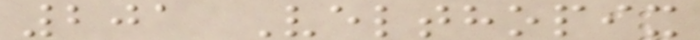201 Velthopix
